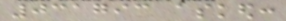031793 asked:
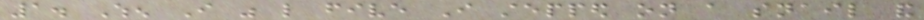1. When I was like five I stepped on a snail and
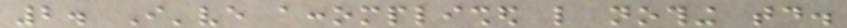2. I've accomplished like nothing today.
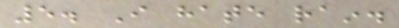5. I hate rain.
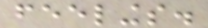feelings.
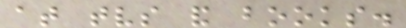at tvs and books.
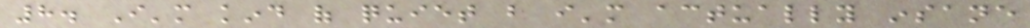8. I'm kind of quiet but i'm actually insane
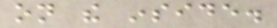on the inside.
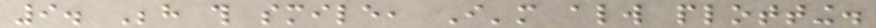9. Behind this smile, I'm always plotting.
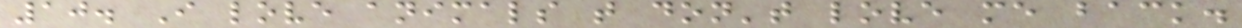10. I love animals that don't love me back.
